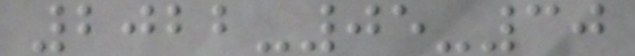2022-05-30
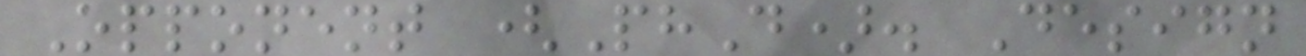Opponent (PhD). Design
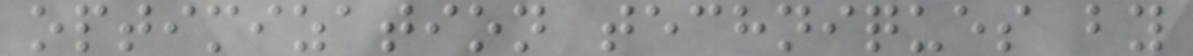optimization techniques by
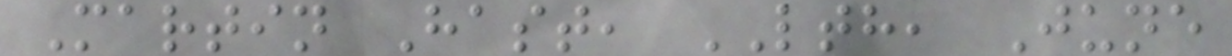Martin Hast, LTH, June
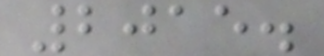2015.
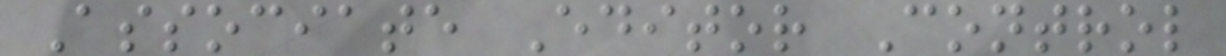Associate Editor Control
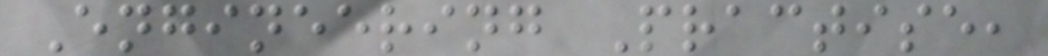Engineering Practise,
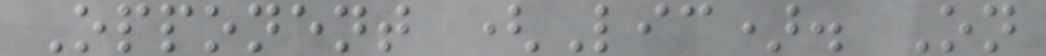Opponent (Lic). On
